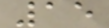15
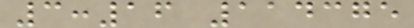3:16 114375
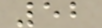52
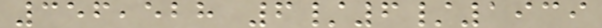356,528 6/6/1939
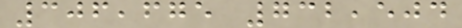306,675 732,504
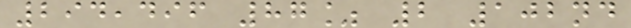294,496 87% 2 102nd
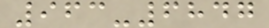963-6847
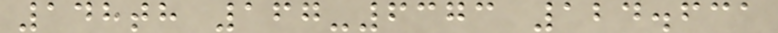148th 167-6373 124.631
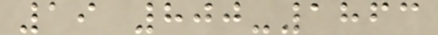19 800-1863
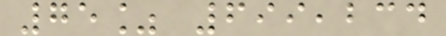75% 699,234
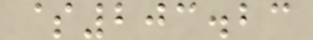$203.23
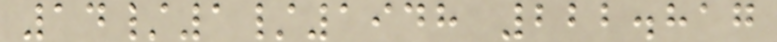14/1/1948 222.817
